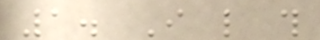1. I like this
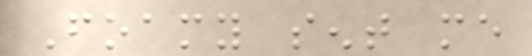Foamy sent me
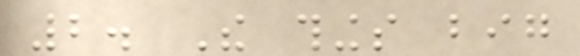2. The things big
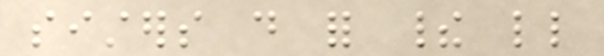sisters do for their little
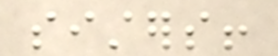sisters!
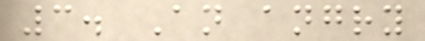3. An angry
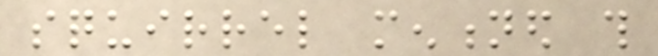squirrel mentioned this
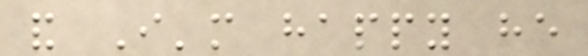and I'm happy he
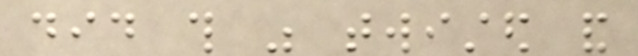did this was twisted and
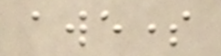awesome
